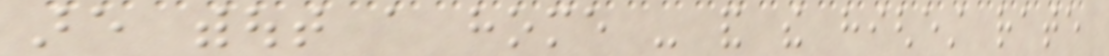are without a home - and the highest rate
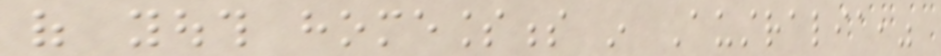of youth homelessness in Australia,"
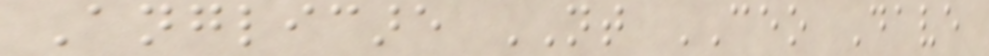Anglicare NT CEO Dave
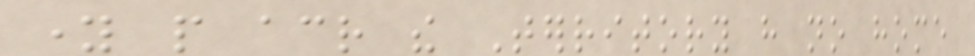young people across the Territory have no home
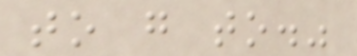to go to."
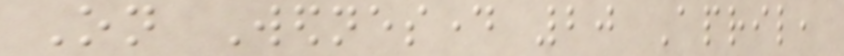On Wednesday 20 April,
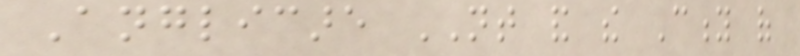Anglicare NT and the City of
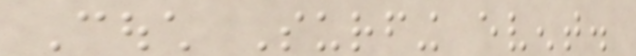Couch Surfing event.
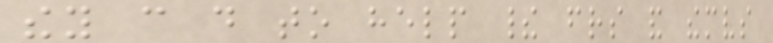they can do to help their friends and themselves
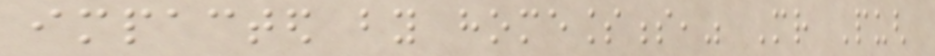impacted by homelessness," Mr Pugh
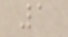1
